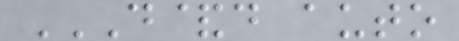D&D AUTO
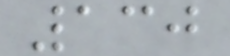130
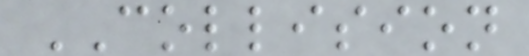COLLISION
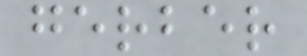gerber
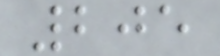205
